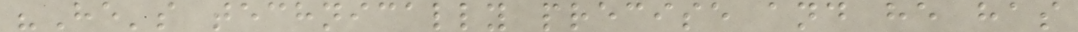"He's technically precise and he has
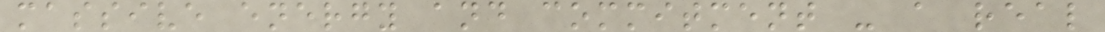massive energy and commitment - a real
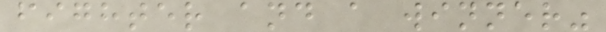fighter and a winner"
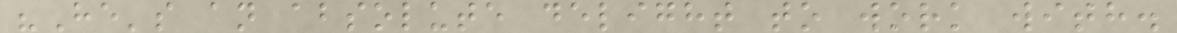"He's an absolute delight to work with.
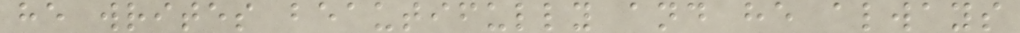he writes beautifully and he always
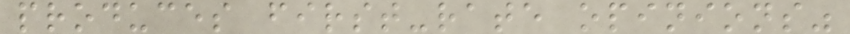produces first-rate opinions"
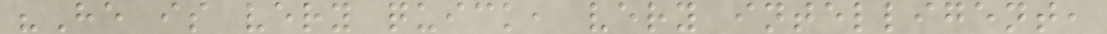"He is very quick, very intelligent,
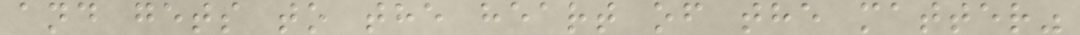and gets to the heart of the matter"
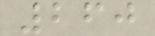260
